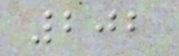202
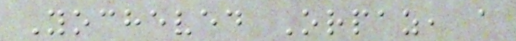Yocheved Orpaz, a
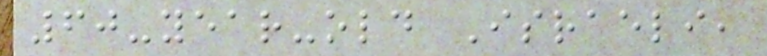60-year-old Israeli,
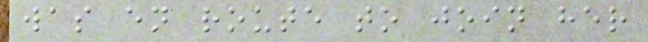was en route to join her
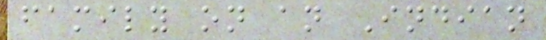family on an Indian
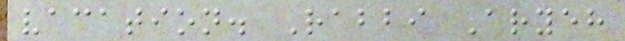vacation. Rabbi Aryeh
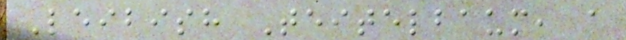Leibish Teitelbaum, a
